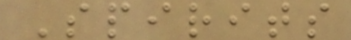Spirits
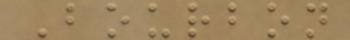Bourbon
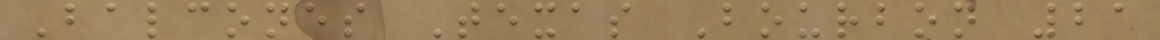Balcones Texas Bourbon 21
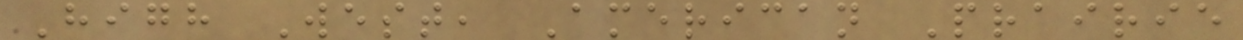High West, American Prairie
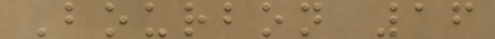Bourbon 16
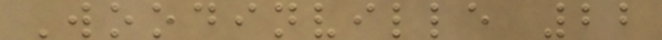Woodinville 22
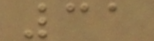31
